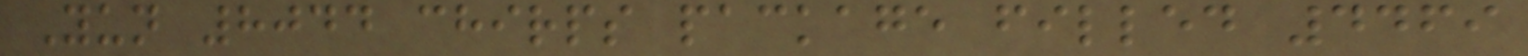Yun 8044 chirps package filled 4469
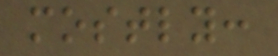mostly:
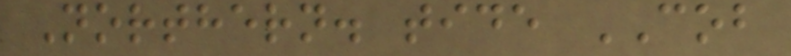Northern. tide COB
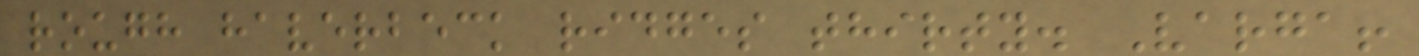rough haverbeck ridges thirty. Varga!
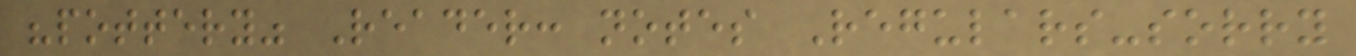"pottery" Reader: notes Regulars-sorry
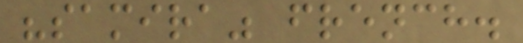"samira" french.
